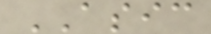ASIC
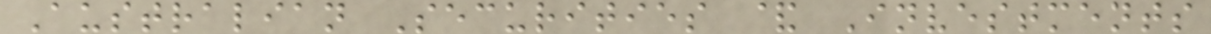Australian Securities & Investments
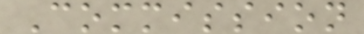Commission
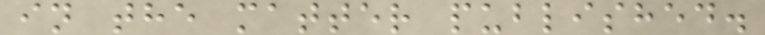in the matter published.
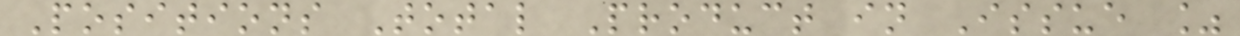Positions Total Product in Issue %
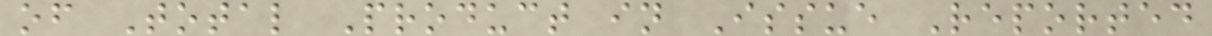of Total Product in Issue Reported
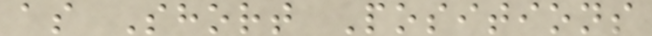as Short Positions
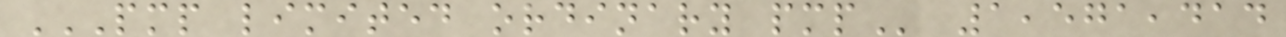PMP LIMITED ORDINARY PMP 1,571,414
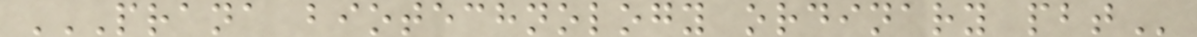PRANA BIOTECHNOLOGY ORDINARY PBT
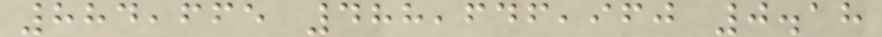884,665 488,646,960 0.18
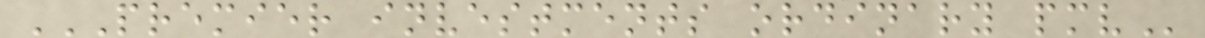PREMIER INVESTMENTS ORDINARY PMV
